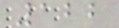122
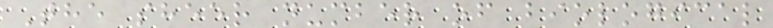The sheer number of biological
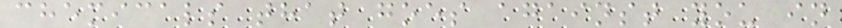chemicals that goes against you in
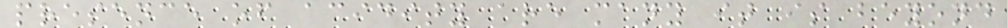presence of acidity are many it is beyond
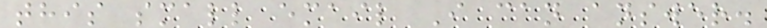this small email I can answer.
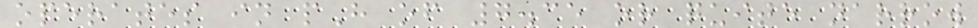operates in pH of 7.35 or quite narrow
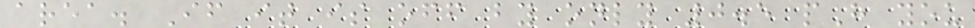area. If it is off by only 0.5 pH you
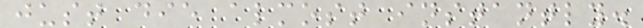just die almost instantly.
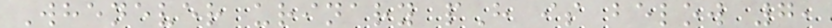Whenever urinary pH is below 7,
